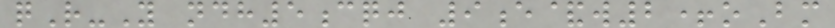qR-Y ndh5cqj 9e&w2+oBm
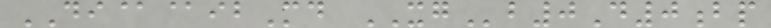DI@@ibMd XGb0D0bp
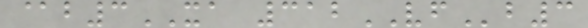@b3XA 312VFb3
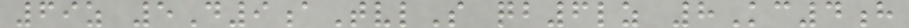69z 5D9aTvlS qb6lz 8Kc4h
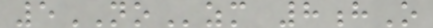5NOzm 8hO
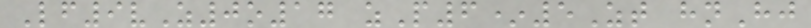Lf9vZ0o17 zP6*5Zt hnHj
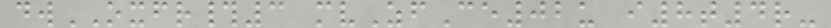dwOXFR#3 mvZfCe02u i8t4r-
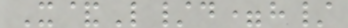X&L/d=h/
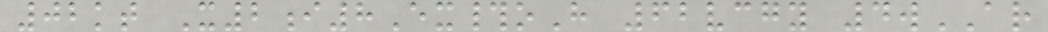02kt X2i8Ex#oH 62vcgy 4wAR
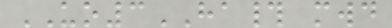UO3HA# mwd
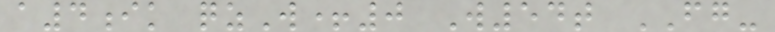a4ik qzW+0 W54t FG-
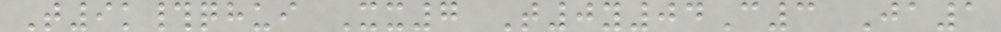T9k#qhui Xx7 T0y04C3 Ja1
